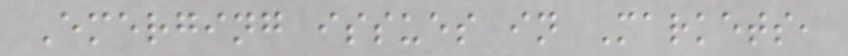Emerging issues in Markets,
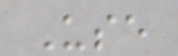Use
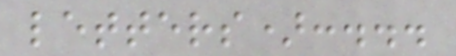letters):...
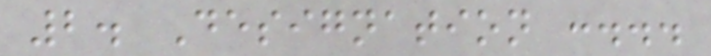2. Designation :...
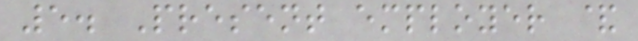5. Present employer &
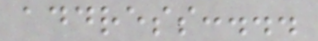address:...
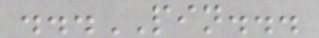...PIN...
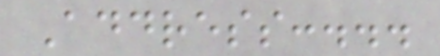Address:...
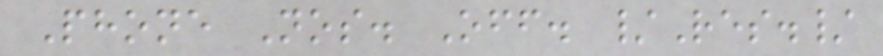Phone Nos. Off. /Res./
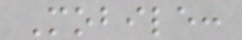Mobile:
